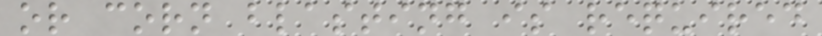or corn blasting is required
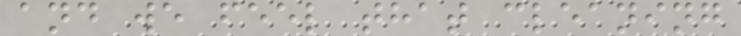and we feel that cleaning
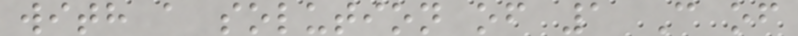with a solution of 1 C of
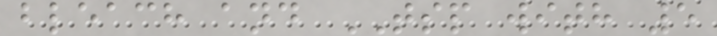bleach and TSP with 5
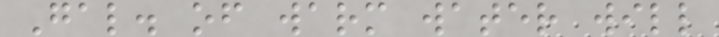Gal. of warm water will
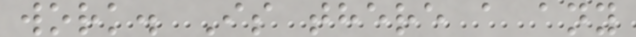work. Is there a any
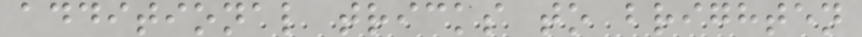additional tricks to brighten
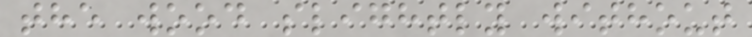the wood slightly without
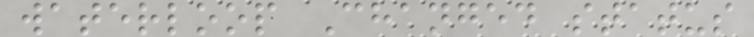waterloop Changed status
